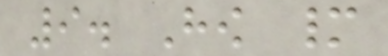9. How many
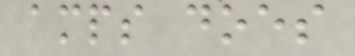amps does
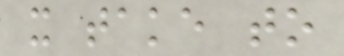it take to
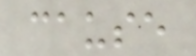cause
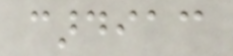cardiac
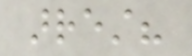arrest?
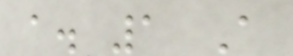a. 1 A
